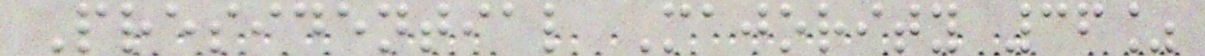Presidential Majority 36%
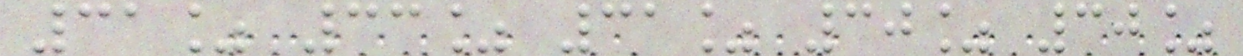31% 33% 31% 30% 30%
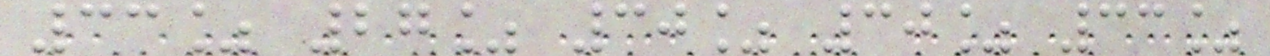33% 27% 30% 30% 33%
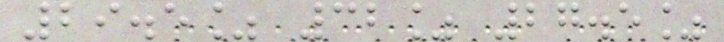29.5% 32% 27.5%
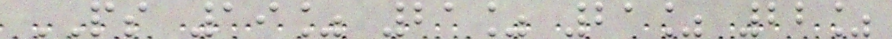PS 19% 21% 21% 22%
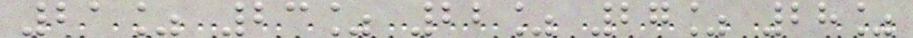21% 23% 22% 27% 28%
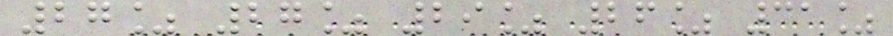27% 27% 29% 26% 31%
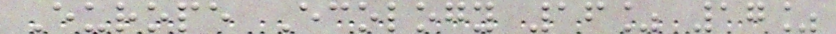Europe Ecology 16% 17%
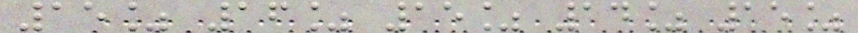15% 16% 15% 14% 15%
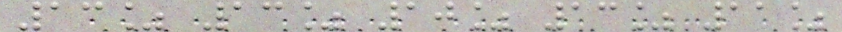13% 13% 10% 13% 11%
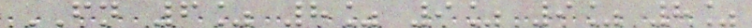FN 6% 8% 9% 9% 8%
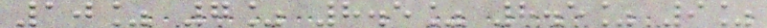10% 7% 8.5% 8.5% 9%
